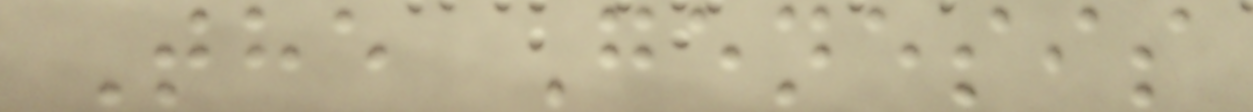The Genesis
